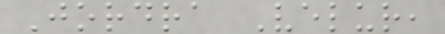Jordra Velur,
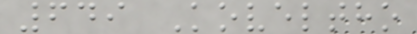649 Koveltho
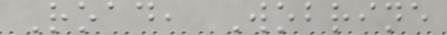Road, Wobrine
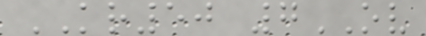KR50 7OV
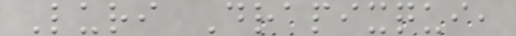Luri Drapixqui,
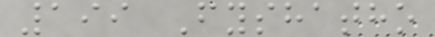199 Fyshatho
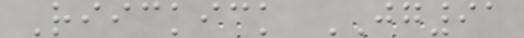Riickick JG91
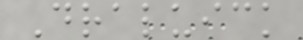Draluick
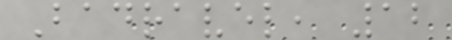Badravel, 12
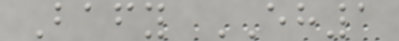Bafy EH1
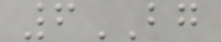6BG
